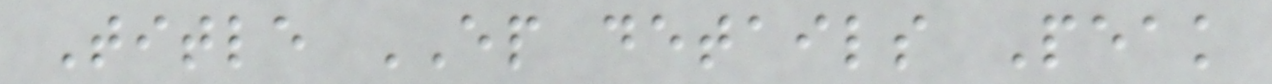Title EP details Peak
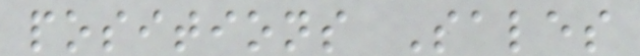positions Sales
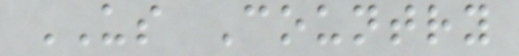US Country
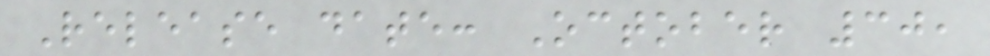Release date: October 30,
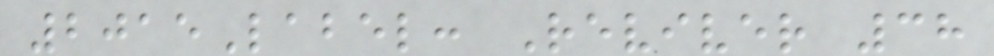2015Label: Reviver 38
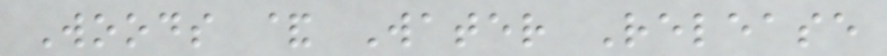Woods & Water Release
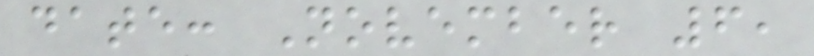date: November 6,
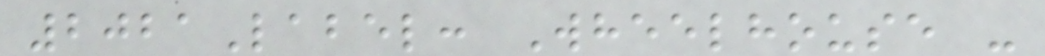2021Label: Wheelhouse -
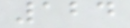124
